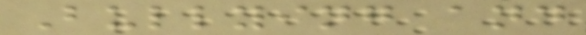Bullying and
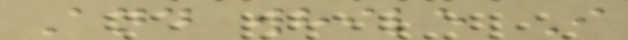And while I
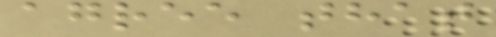agree that
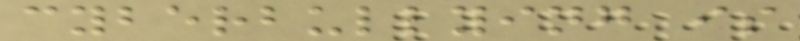cyberbullying is
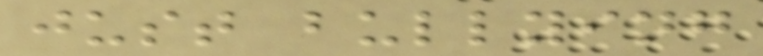just bullying
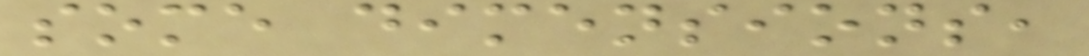some dimensions,
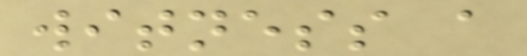witness a
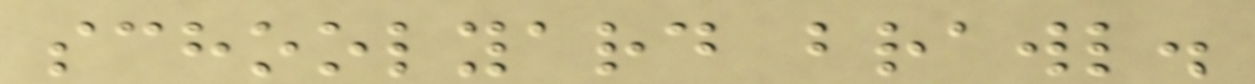schoolyard brawl.
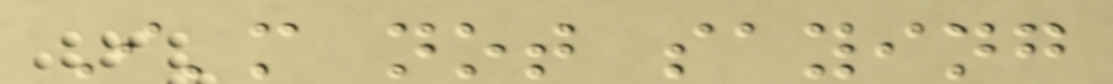I'm not saying
